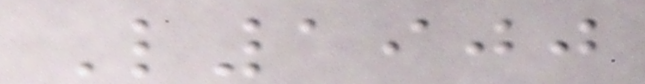L1900
